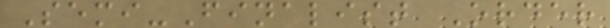Semi-Finalist Order
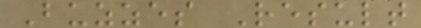Buzzes Result
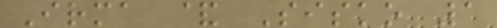Irma & Sisko 1
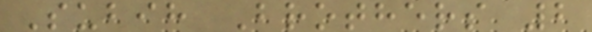Subih Brothers 2
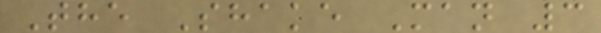The Shake Man 3
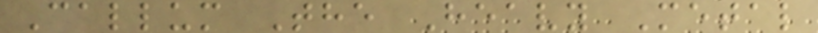Callum The Heavy Metal
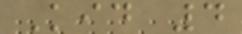Kid 4
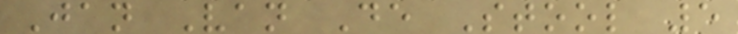Jan Van De Stool 5
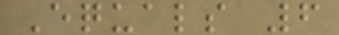Equals 6
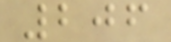206
